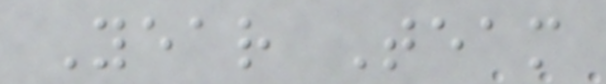Year Team
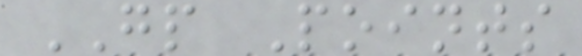GP Points
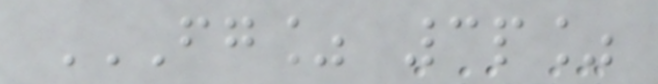FG% 3P%
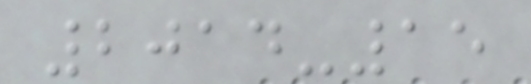2014-15
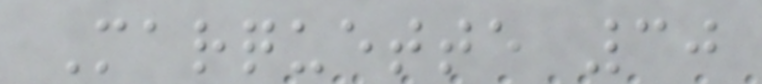Marquette 30
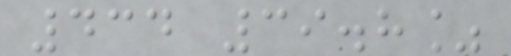434 39.8%
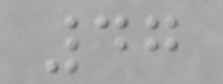47
